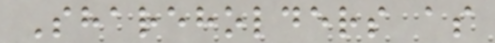Shareholders as
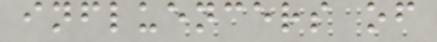influencers of
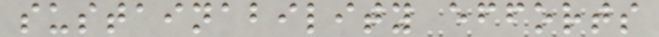sustainability efforts
